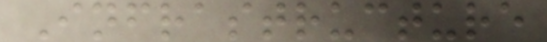Infrastructure
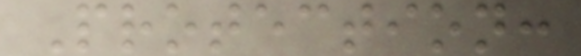Protection:
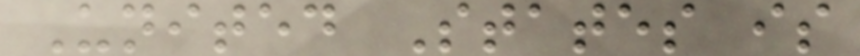United States is
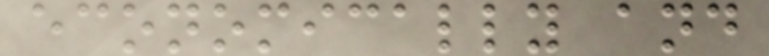economically and
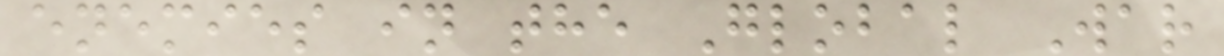enemies in the Global War
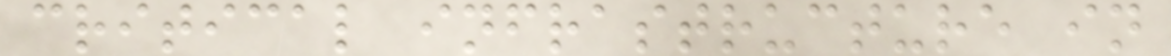critical infrastructure in
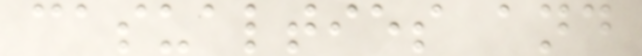casualties and
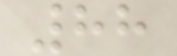88
